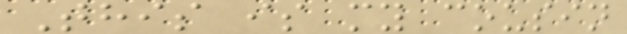This is my cousin
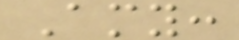Amy:
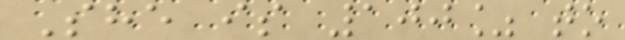She is 100% to
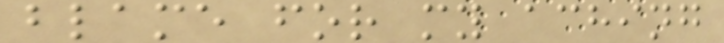blame for my aching
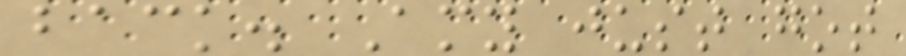back. Amy just got
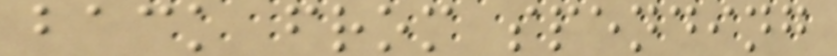back from spending
